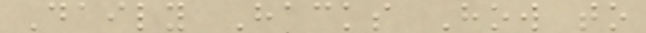Daily Hacks How to
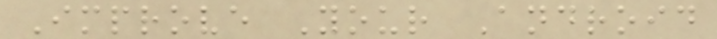Improve Your Android
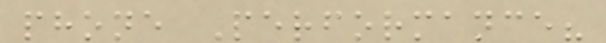phone Performance?
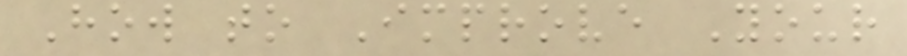How to Improve Your
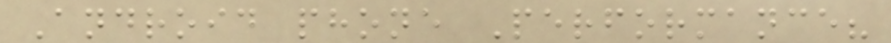Android phone Performance?
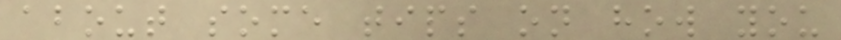about some tips on how you
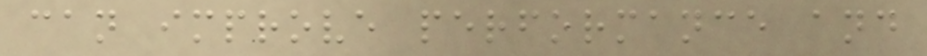can improve performance and
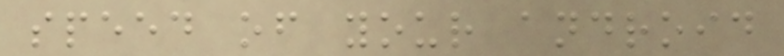speed of your android
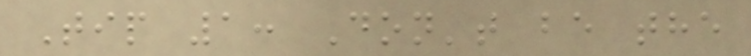Tip 1: Don't be the
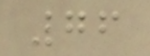76
